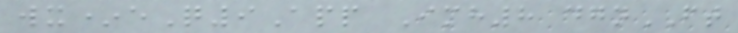wx*eQ9App Imh8 dgnFT
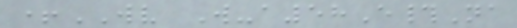+WV W-a58E#Na
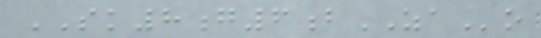SK8g6bZAo
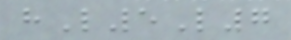hL5L7
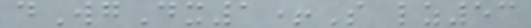dWgDx1+S lz53
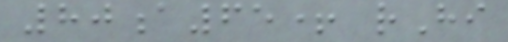80a65+ rHi
